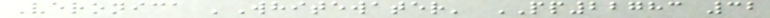Veronica 'Whitewater' PP22783 32
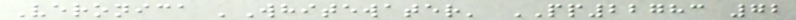Veronica 'Whitewater' PP22783 72
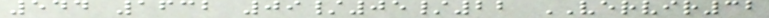544 1632 09/05/22 VERVIR32
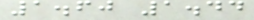1.60 1.44
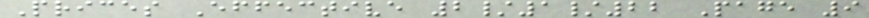Prices Effective 2/1/22 Page 9
